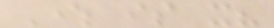Where is it?
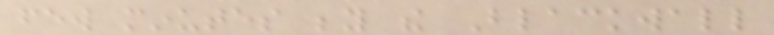few minutes beyond the Blackwall
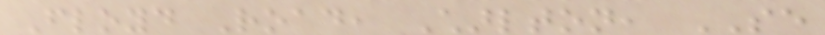Floyd Road, Charlton, SE
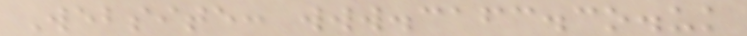Website: www.cafc.co.uk
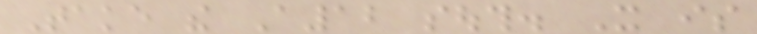Take the A12 south. It is
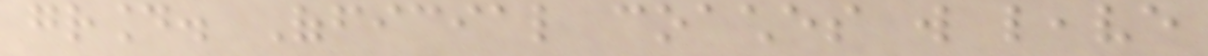ground. Official coaches will leave
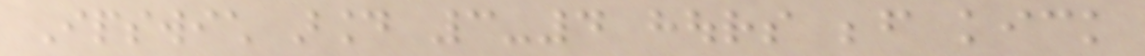Ipswich around 3-4 hours before kick
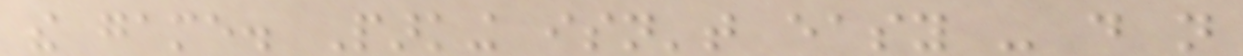the game. Parking isn't easy - do not
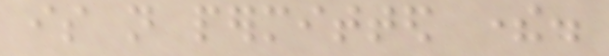is not permitted there.
